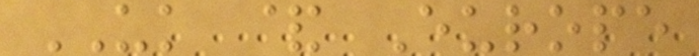UK & Europe
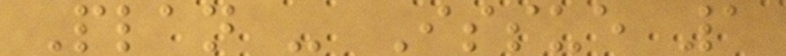Plan - Issue 1
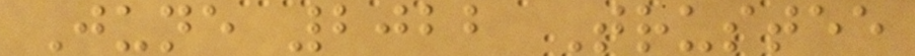June 2022 Trustee
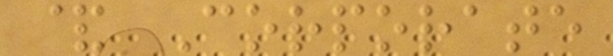& Corporate
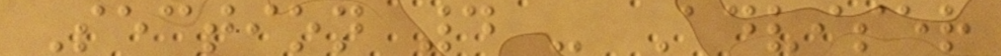Section 4 - Adviser
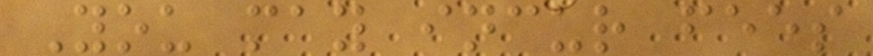You may incur fees
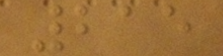215
